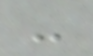-
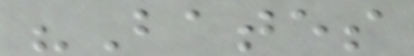"Bates
